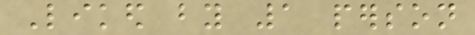Liked by 1 person
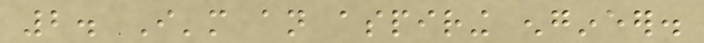2. I'm an aspiring engineer.
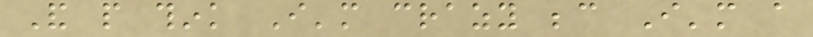And people think I'm crazy because I'm a
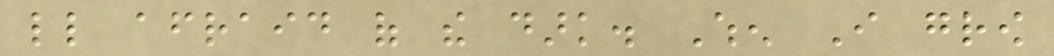little afraid of the dark. When I grow
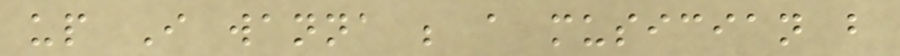up I wanna be a musician but
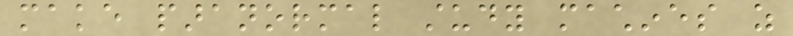make paranormal study machines as
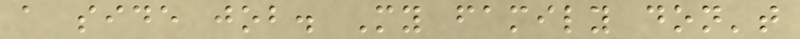a side job. My family don't
